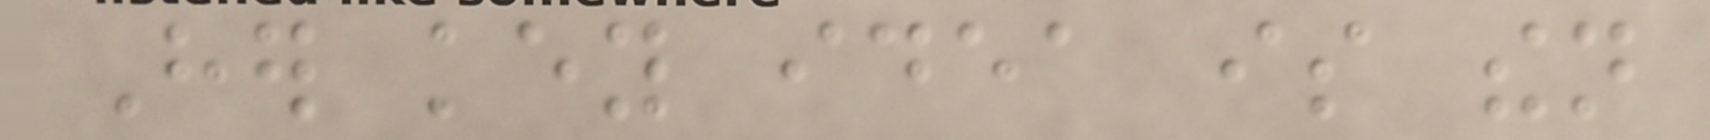Her key idea is then
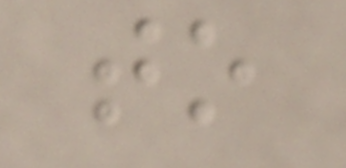to
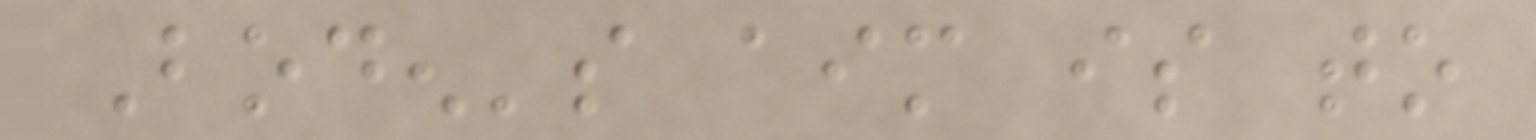Boden's aim is to
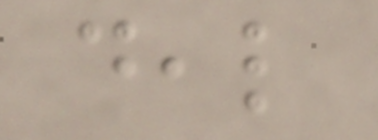deal
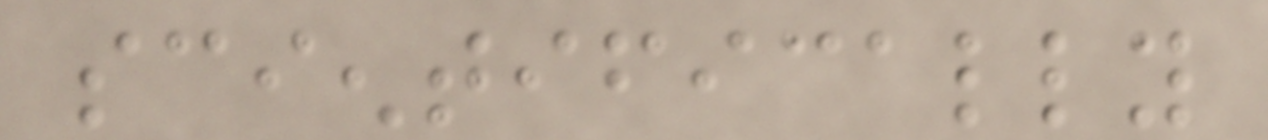scientifically
